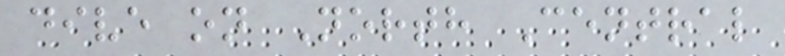dive on North Central
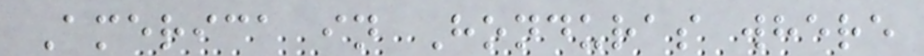America in Honduras where
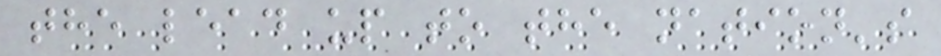the lead up to the nation's
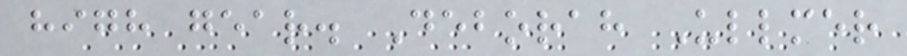high gear. Deborah Ullmer
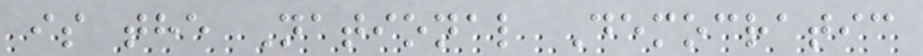is the National Democratic
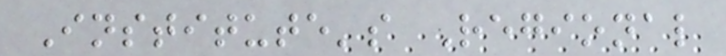Institute's Regional
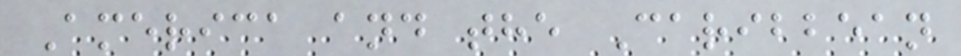America and the Caribbean
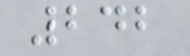242
